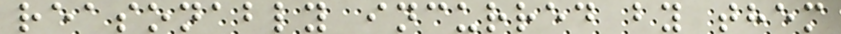reasonably incurred by them
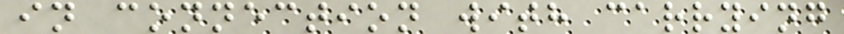in connection with carrying
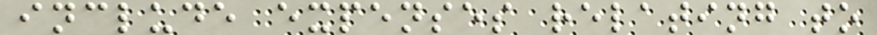include expenses relating to
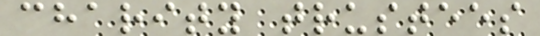charity trustees
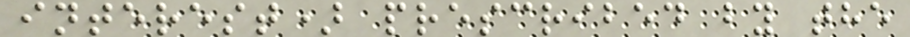interest) prescribed by the
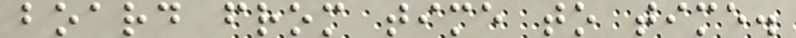board from time to time.
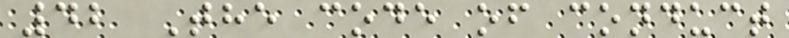42 The code of conduct
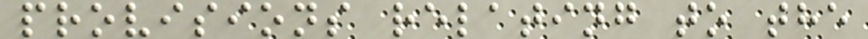provisions relating to the
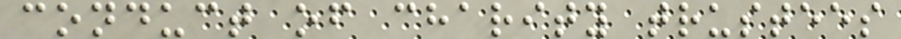conduct of charity trustees
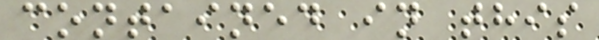contained in this
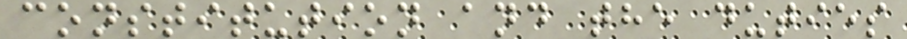constitution and the duties
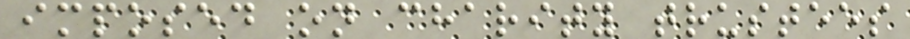imposed on charity trustees
